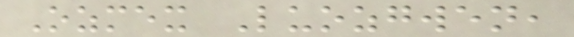Ozmex Luozgwen,
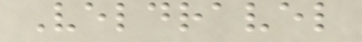Veldravel
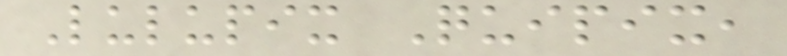Lulupix Quipix,
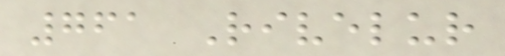761 Rivelur
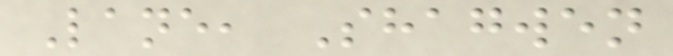Lane, Shagwen
